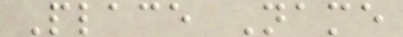Place Name
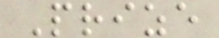Prize
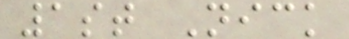1st Nick
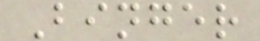Binger
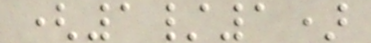(1/1)
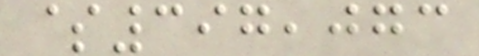$397,073
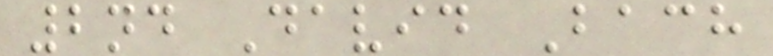2nd David Bach
